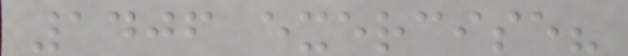1406 exercise?
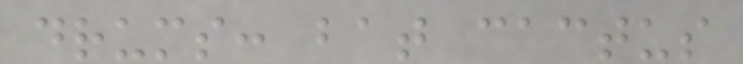drums: bat cactus
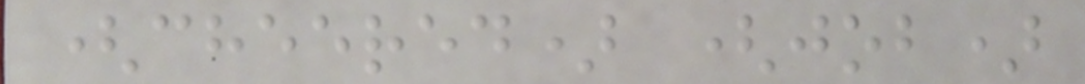(cheered) (job)
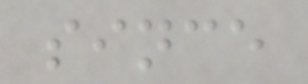since
